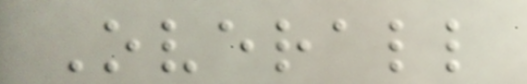Overall
